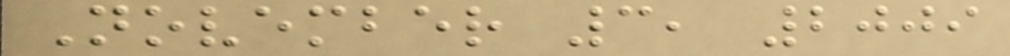November 3, 2009
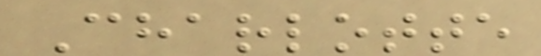Charlotte
